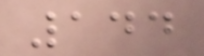144
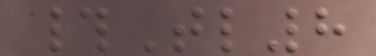#Tl8
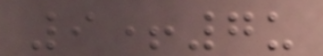9+7u
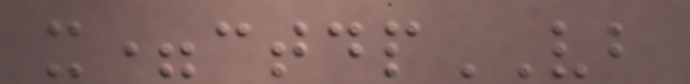x=ctdpVB
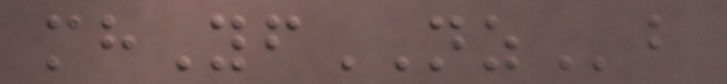mhYfNZb
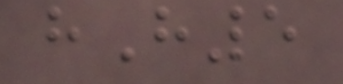hH5
